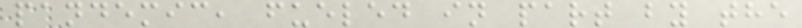pandemic, fueled in part by the
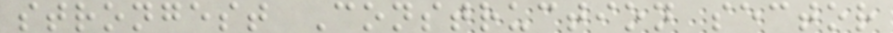strongest Construction sector
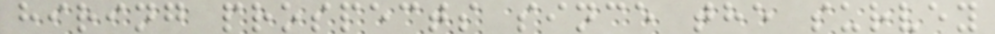hiring prospects since the survey
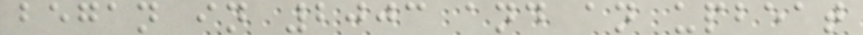began in 2003 and an upbeat
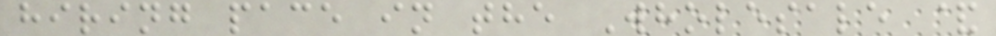hiring pace in the Wholesale &
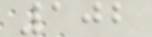102
